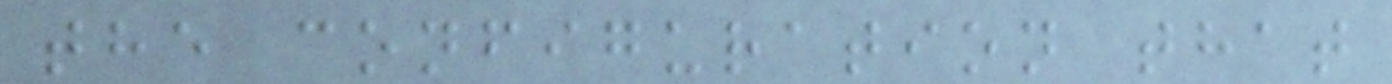the configuration that
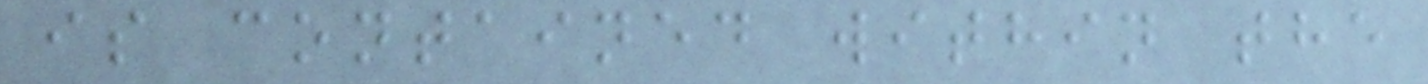is contained within the
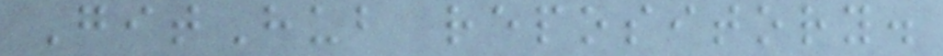GitHub repository.
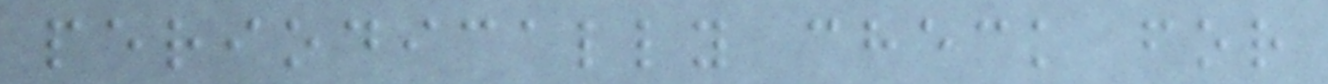periodically check for
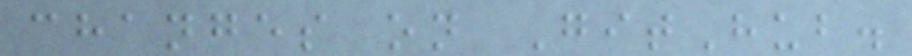changes on GitHub.
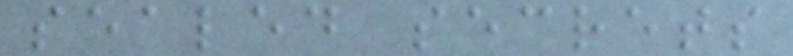sealed secrets
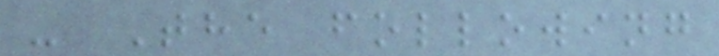- The following
